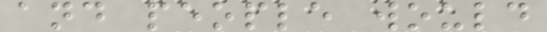and people would
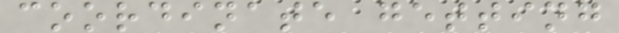coordinate getting
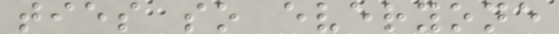ties so everyone
